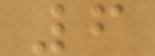6
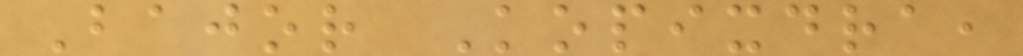Bajor Kopixdra,
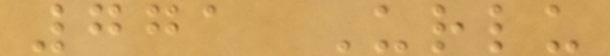771 Urlu
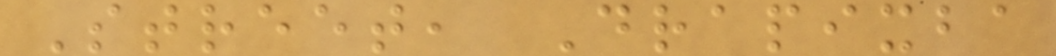Street, Drapixba
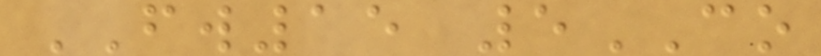FW15 5CO
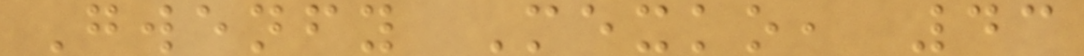Gwenfy Mexko, 43
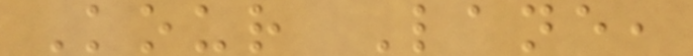Kour Lane,
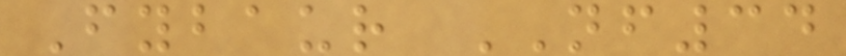Fybaur NF34
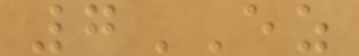7EZ
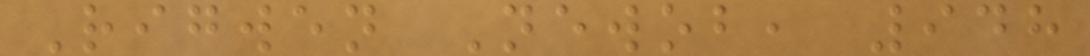Rigwen Newob, 948
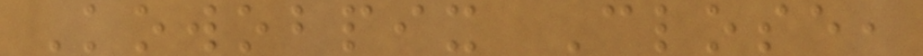Kowobpix Close,
